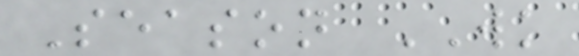Season WK
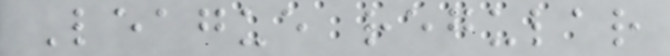League regular
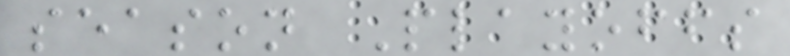season Playoffs
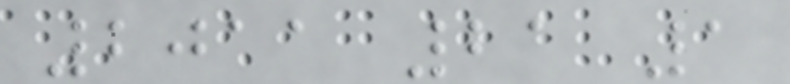2011 21 1
